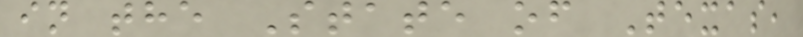in the State of Texas,
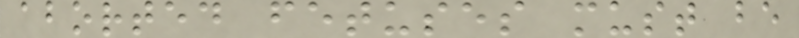aborted fetuses must be
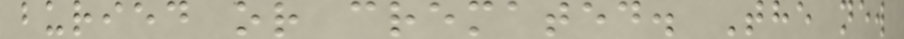buried or cremated. The new
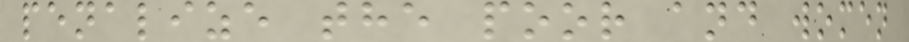penalize the poor and women
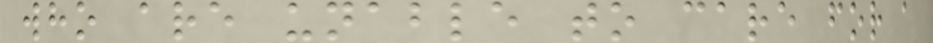who are unable to care for a
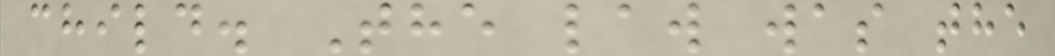child. The law was the
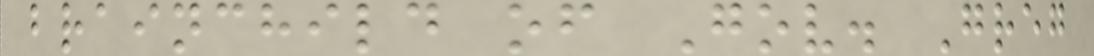brainchild of Gov. Greg
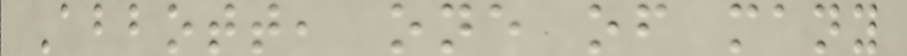Abbott, one of many
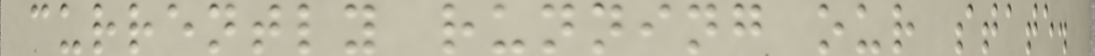currently running our state.
